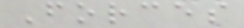Forces
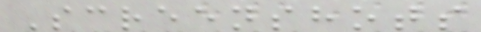Screenshots
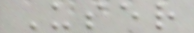User
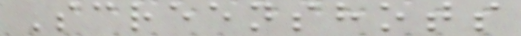Screenshots
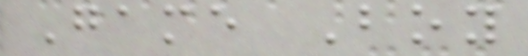Game Boy
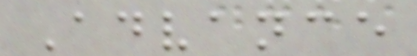Advance
